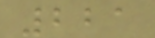221
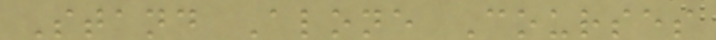Stand Alone Courses
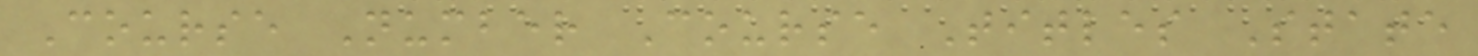Course Number Course Titles State
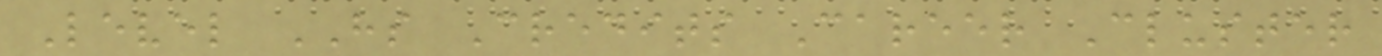Level HS Credits Career Cluster
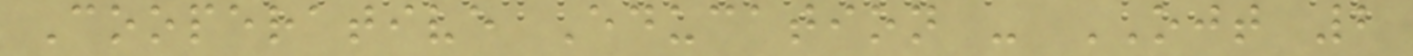Cooperative Education - OJT 2
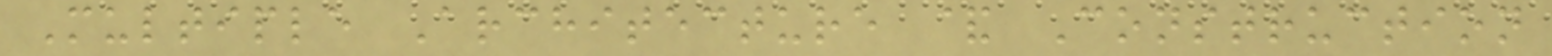Multiple Architecture & Construction
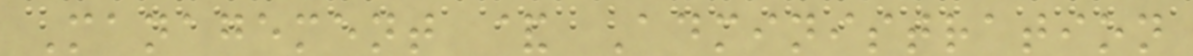Management & Administration
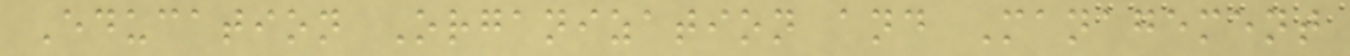Education Organization and Management
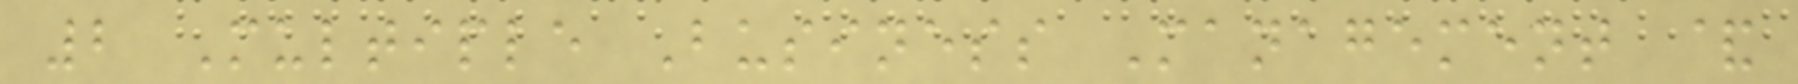2 Multiple Business Management &
